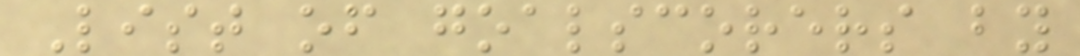List of goalscorers by
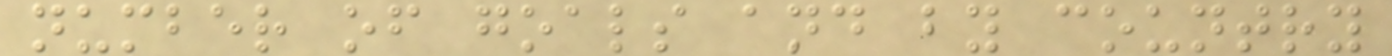number of goals and by country
